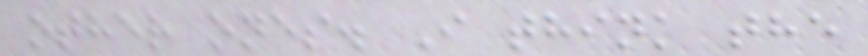other ones. I think the
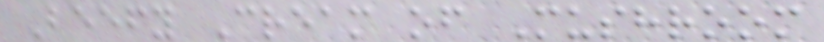Beefy Cream of Mushroom
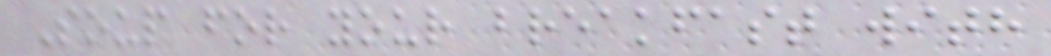Soup for your breakfast with
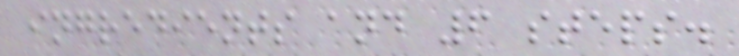ingredients and 6 steps.
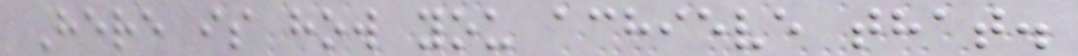Here is how you achieve that.
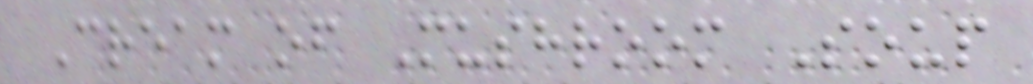Cream of Mushroom Soup
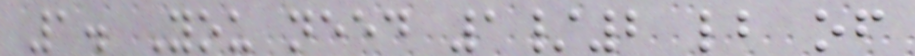1. You need 1/2 lb of
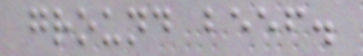ground beef.
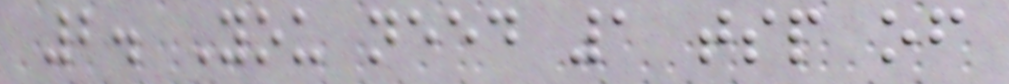2. You need 1 tsp of
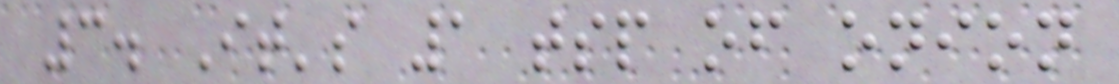3. It's 1 tsp of onion
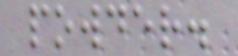powder.
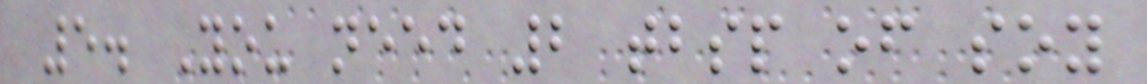5. You need 2 tbsp of soy
